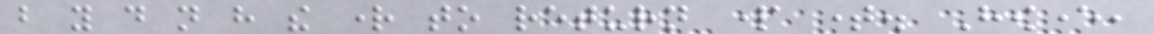but you do not have the right to return part time. However,
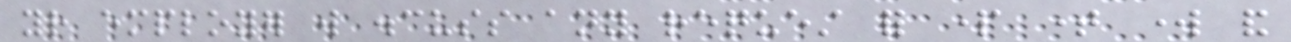your employer will discuss any request for part time work and
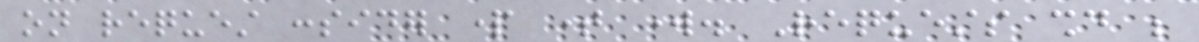on request consider part time work. Requests should be
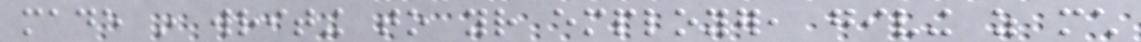made in writing to your employer, giving as much
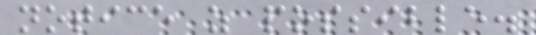notice as possible.
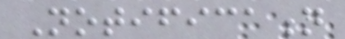Notification
